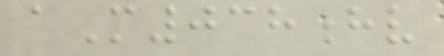aM038hv
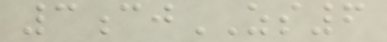3cjZS6
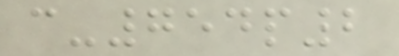c-754p2
